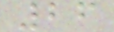26
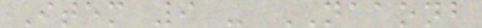Item 9 - NAAONB
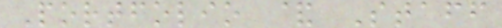Portfolio & Staff
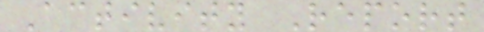Activity Report
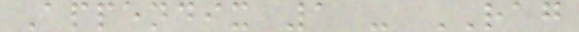Appendix 1 - RAG
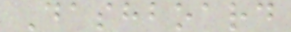Dashboard
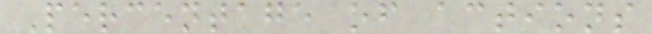Percentage of actions
